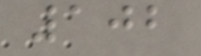102
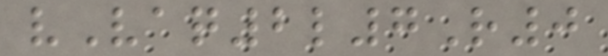vVaq2l7R0
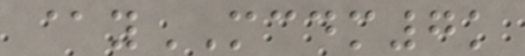@yMCDM7k
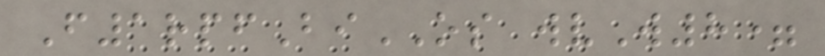F1rpfBiOS wvW8=
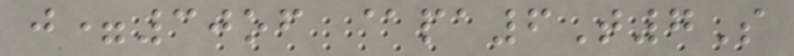j=30of @pa6T7S
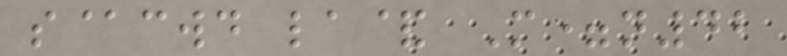s@cwd la& M=n42
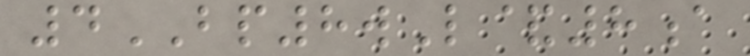4BP8wL&8a
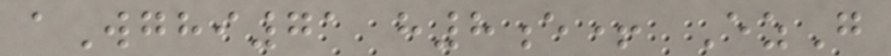aWghi71 h8e+ EzG
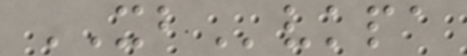XBvkpa
